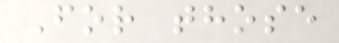For those
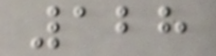128
